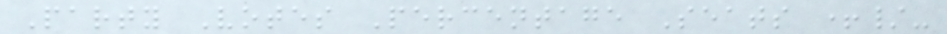Party Votes Percentage Seats +/-
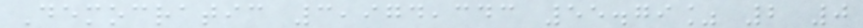Democratic 3,974,343 55.79% 2 0
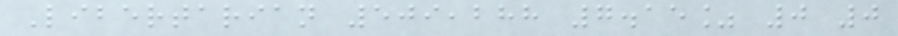Libertarian 509,288 7.15% 0 0
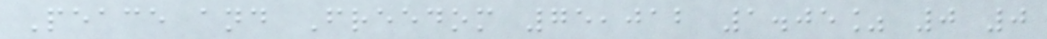Peace and Freedom 75,012 1.05% 0 0
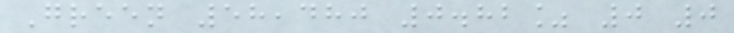Green 58,480 0.82% 0 0
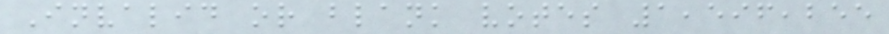Invalid or blank votes 1,596,255
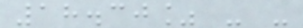18.30% - -
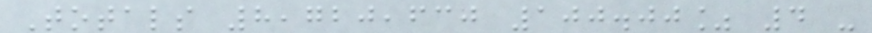Totals 8,720,630 100.00% 4 -
